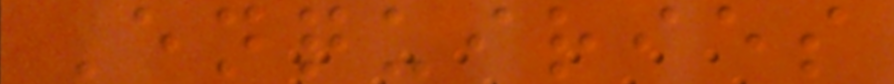Enquiries
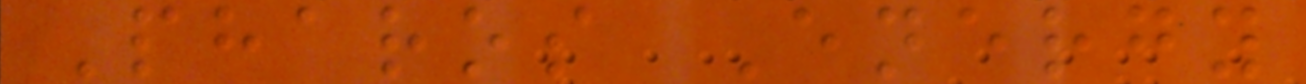Pharos Energy
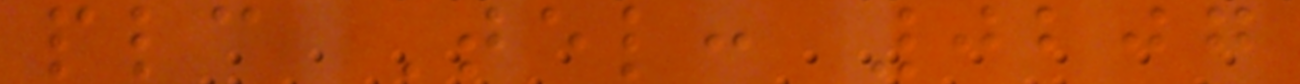plc Tel: 0207
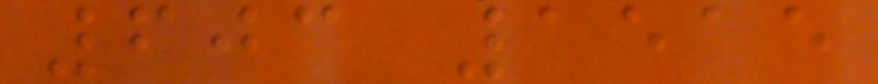603 1515
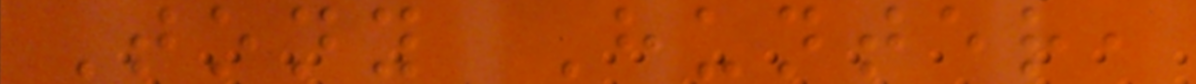Tony Hunter,
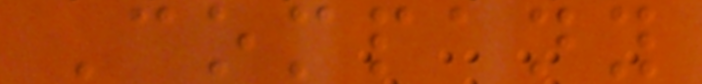Company
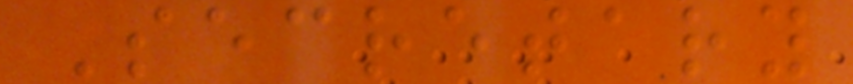Secretary
